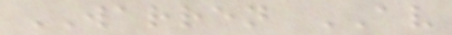WARREN AV
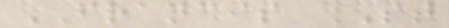FRANCIS ST
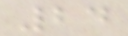24
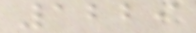1229
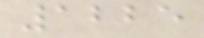1225
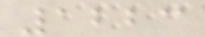1223
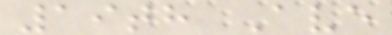19th Ave
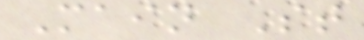Main St
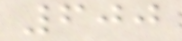600
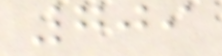709
